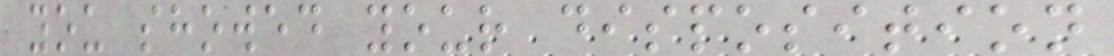you showed your disposition
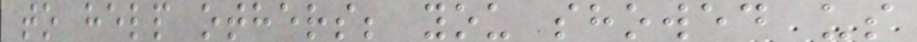to help others; you showed us
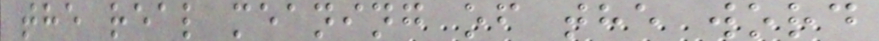the real meaning of the word
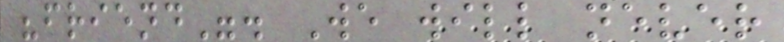"friend". We will never
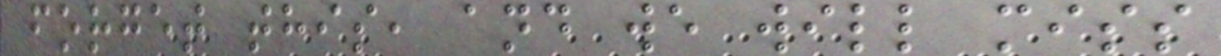forget this, and we will miss
